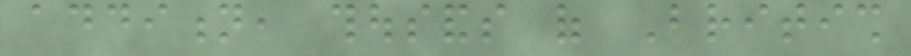addition, thousands of British
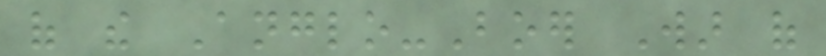of the Anglo-Boer War of
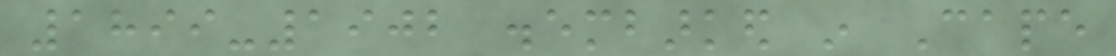1899-1902 disembarked in Cape
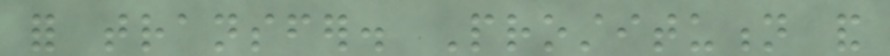for transfer. Prostitution and
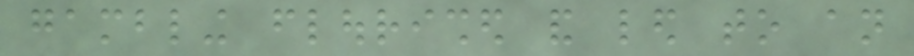gambling flourished and led to an
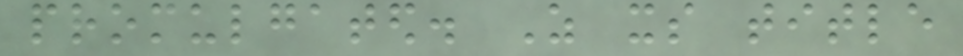promulgated. As its title
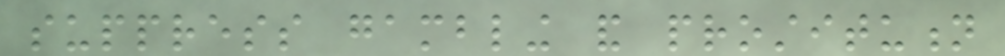suppress gambling and prostitution
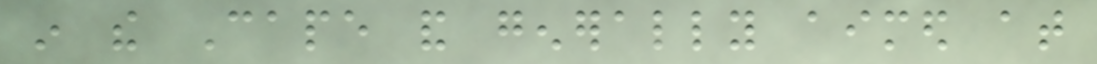in the Cape and generally aimed at
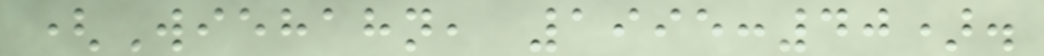(Wiehahn, 1995:40).
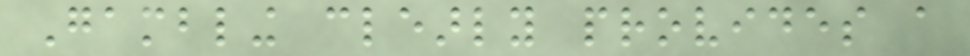Gambling clearly provides a
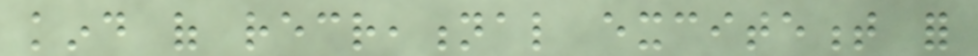kind of recreational excitement for
